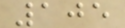105
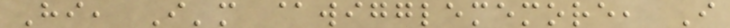Hi, I'm @wigglememore, I
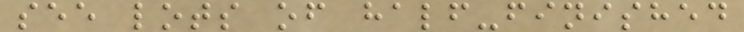see lots of half-finished
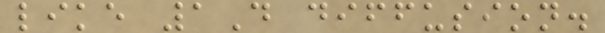like 1D diffusion.
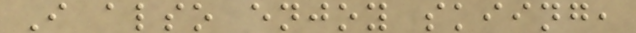I also enjoy skiing,
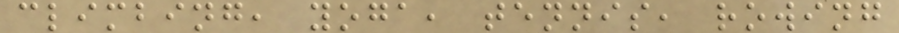climbing, yoga, tennis, rowing
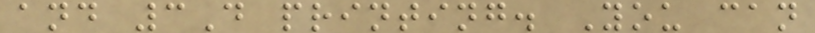and 3D printing. You can
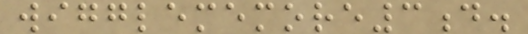wigglememore3d.
